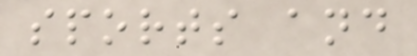sports and
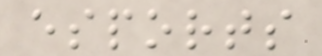esports
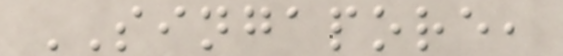SINGAPORE,
